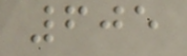605
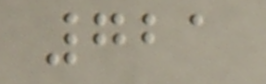721
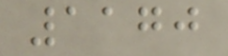1170
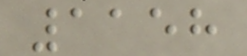1158
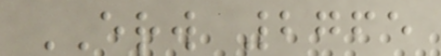ERW 2765
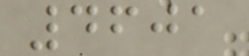4601
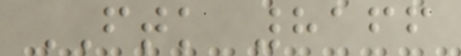FTK 8166
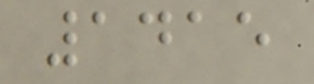1415
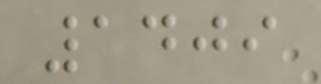1409
